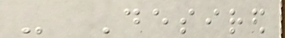- Desired
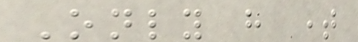Only have time
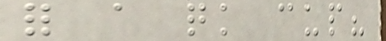for a quick cup?
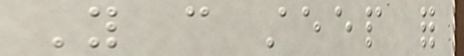You can steep for
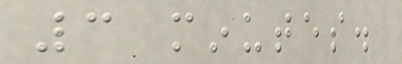3 minutes.
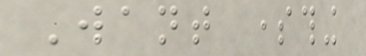Want something
